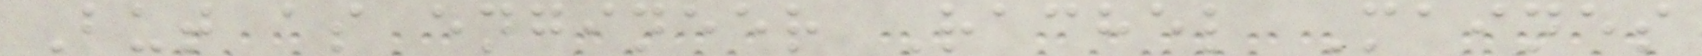But as engineer Rachel Maines
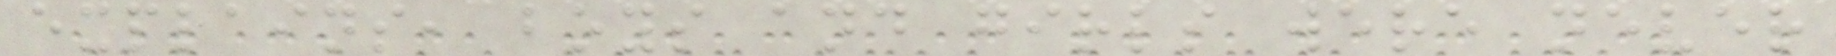explains, boys and girls were never
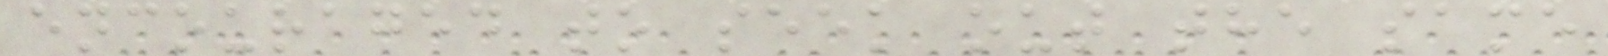encouraged to seek out the same
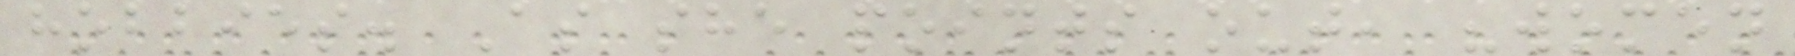hobbies. As she points out, "women
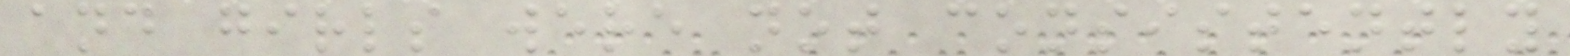and girls were not consistently
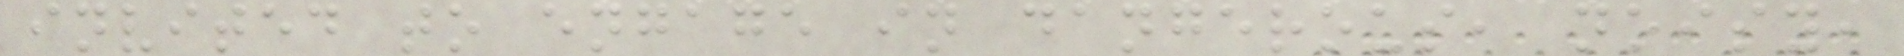invited to engage in dangerous, noisy,
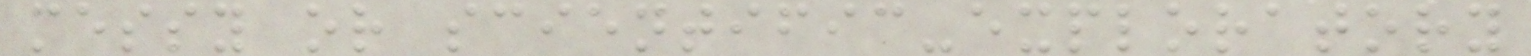messy or scientific-exploratory
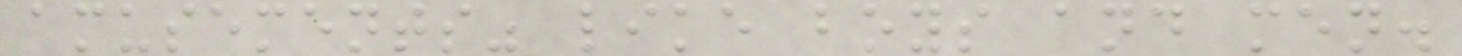amusements" like boys and men.
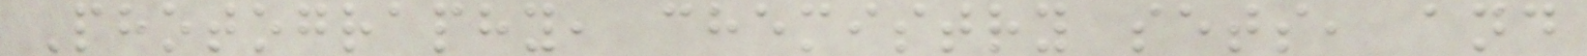Photography, chemistry sets, and
